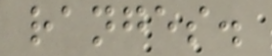ranges.
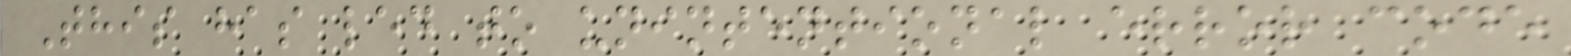This has led to unintentional error code
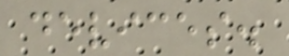devices.
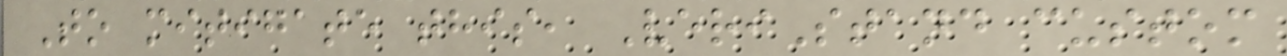To mitigate this, VeriStand custom
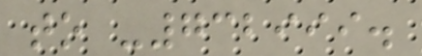to -732999.
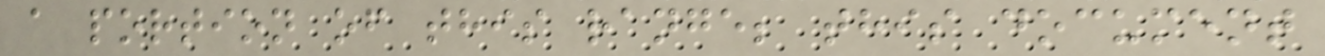a portion of this range; this document
